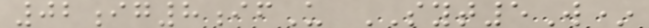02ig8ifU SYT5W*
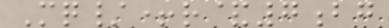Mq/+r&7bg
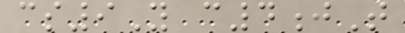cs9Y c4jT
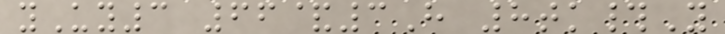yUy3 66&3H 8tk#Y
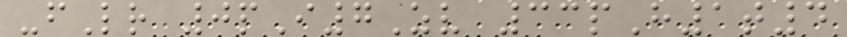-fLr 0pI7Zv 33pH1t4
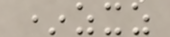*zxz
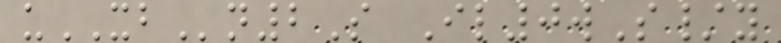uXBn2S Il0wS/y
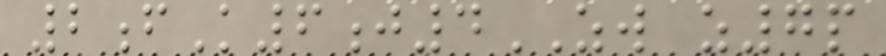2fK6j4ZW z7p
